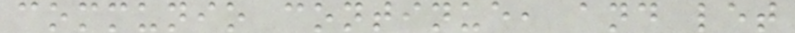communio continue, and let
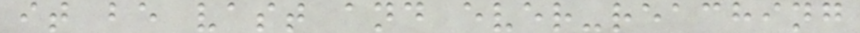it be vast and ever-reaching
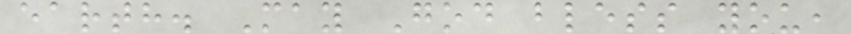earth. May God bless you,
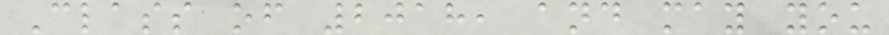Class of 2018, and may you
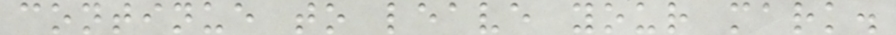continue to leave your mark.
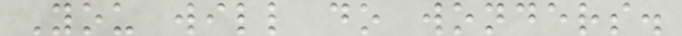You will do wonders.
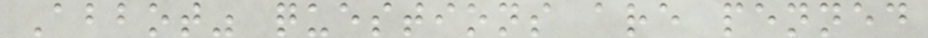Abbot" questions are penned
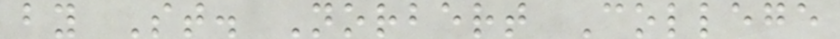by St. Norbert College
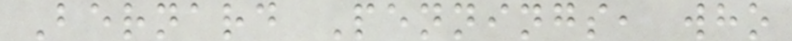Bernard Pennings, who
